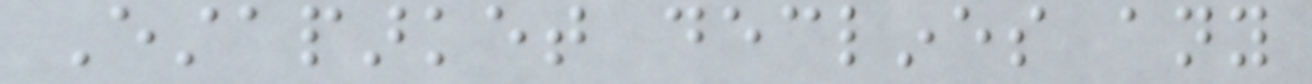Estaparket declines any
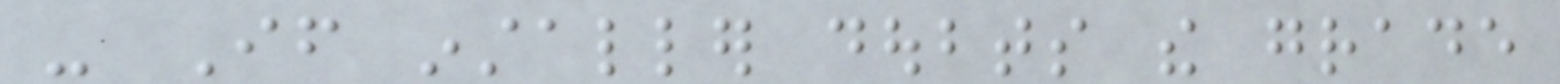- If installer doubts the grade
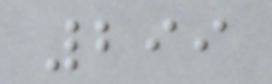299
